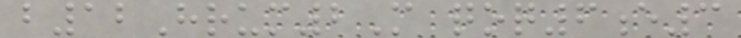b12Hrum2M qoq6e3
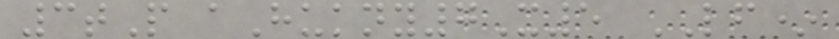3tP aHukny7X5 LF*
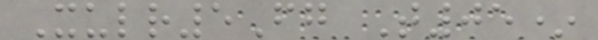Xulr5Fg T05*
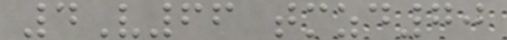4V66 tmzd70
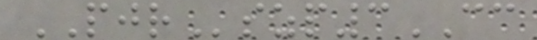PJRszp3CC
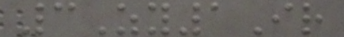3Zy1Ir
